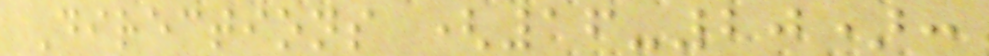Directions (16-20):
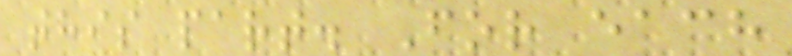this part. For each
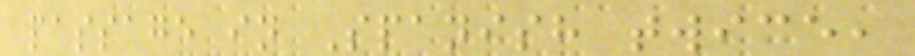passage in Spanish twice,
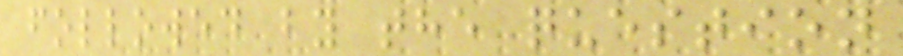followed by the question
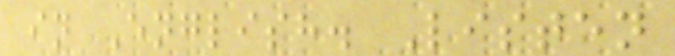in English. Listen
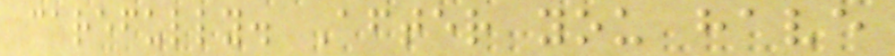carefully. After you have
